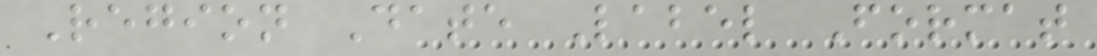Region Date Label Format
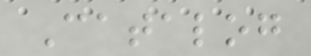Catalog
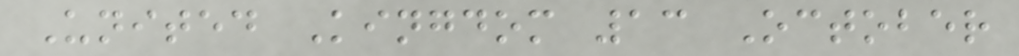United Kingdom 13 October
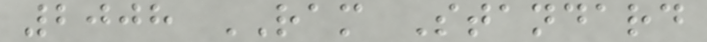2008 RAM Standard
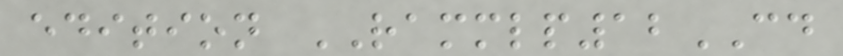edition RAMMLP12CD
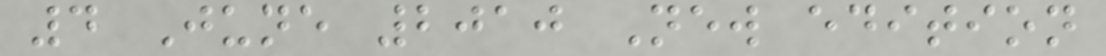4 June 2010 New edition
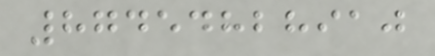87454828910
